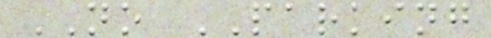NO PARKING
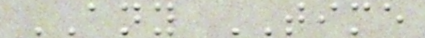ANY TIME
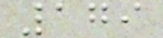179
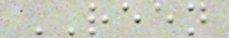REEN
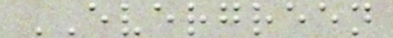EVERGREEN
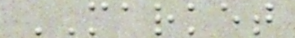MARKET
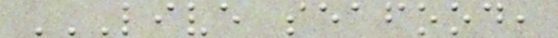LIVE SEAFOOD,
